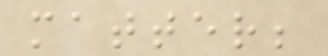matter;
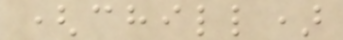(chill)
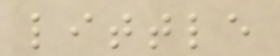little
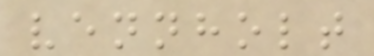vennholt
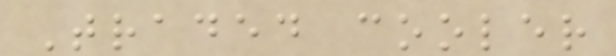Traded cooler
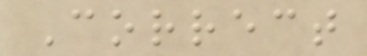Correct
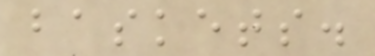baskets.
